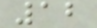12
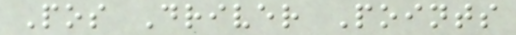Pos Driver Points
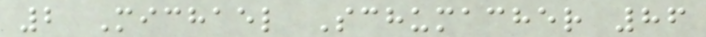2 Michael Schumacher 86
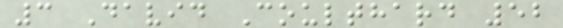3 David Coulthard 52
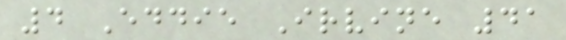4 Eddie Irvine 41
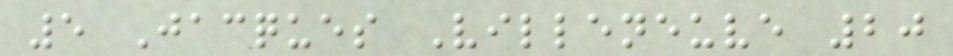5 Jacques Villeneuve 20
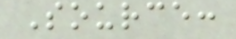Source:
